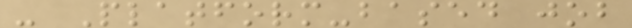- Platform-based job
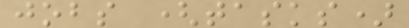jobs (tasks)
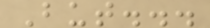But...
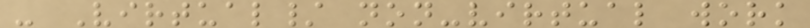- Virtual/ non-virtual work
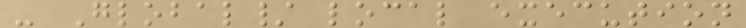- Global/ local execution
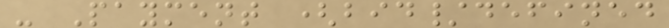- Payment (bid/defined
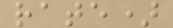rate)
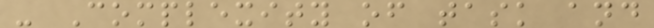- Complexity of task and
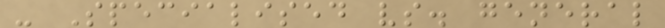- Specialised vs. general
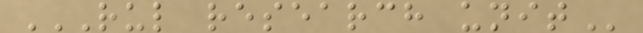RUL RESEARCH UNIT
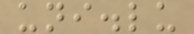uni.lu
